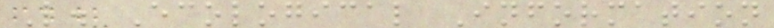L. Ecological Information
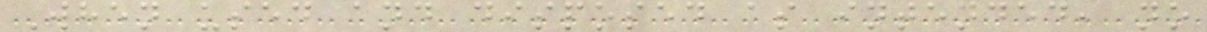When used and disposed as intended, no
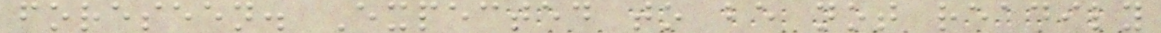foreseen. Expected to be not readily
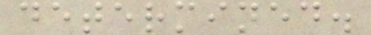determined.
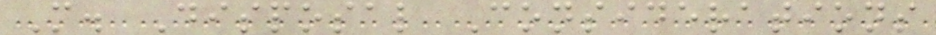M. Disposal Considerations
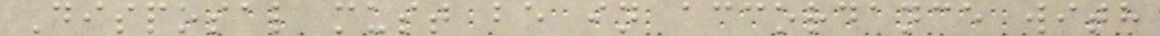Disposal must be in accordance with
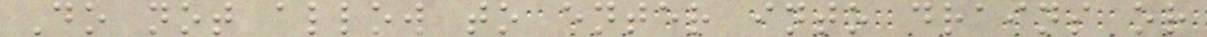Do not allow to enter into drains or
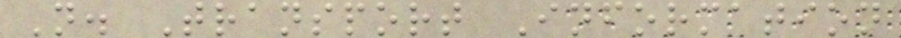N. Transport Information
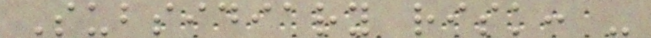Subsidiary risk: -
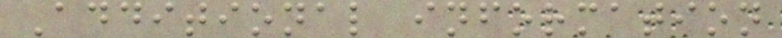Additional information
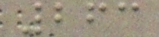263
